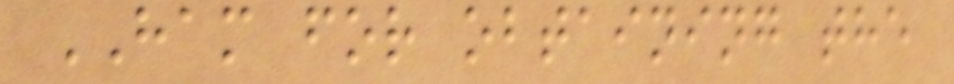HAM for obtaining the
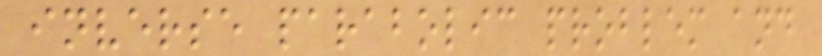inverse parabolic problem and
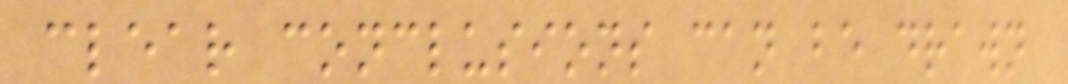clear conclusions can be drawn
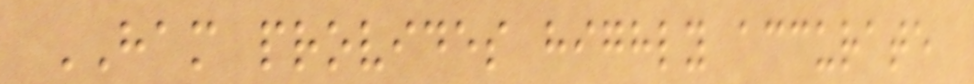HAM provides highly accurate
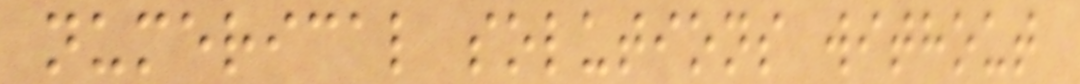numerical solutions without
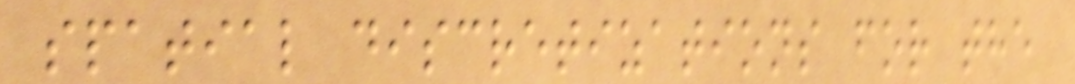spatial discretizations for the
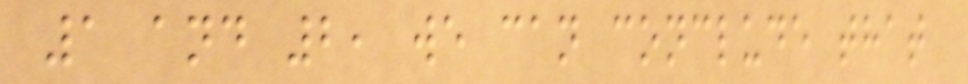1 and 2, we can conclude that
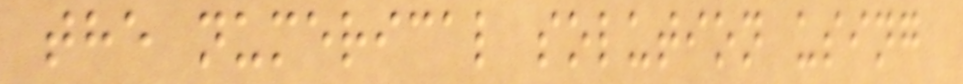the numerical solution using
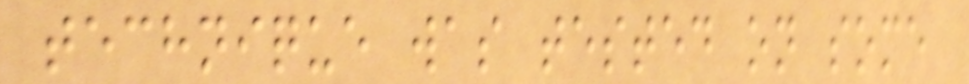technique was tested on some
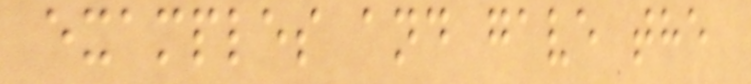examples and gave the
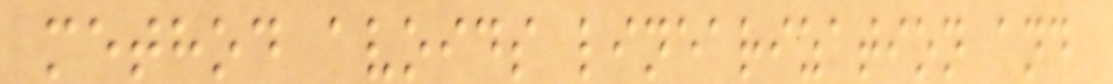method avoids linearization and
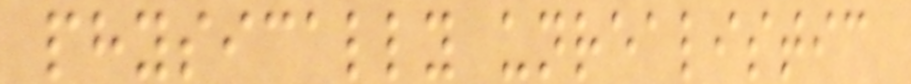physically unrealistic
